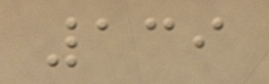139
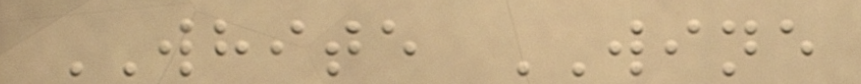WHITE WINE
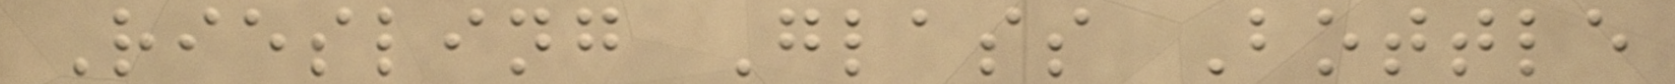Riesling Glass Bottle
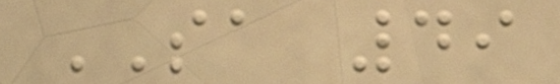SA 49
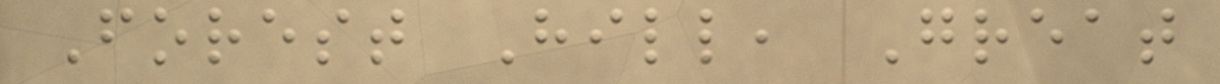Forest Hill, Great
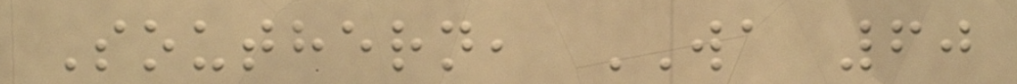Southern, WA 60
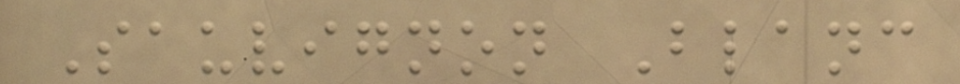Sauvignon Blanc
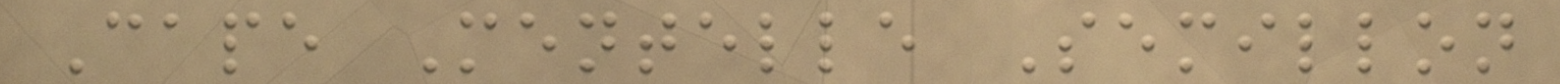Cape Mentelle Semillon
